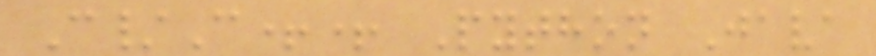C/C++ Python Java
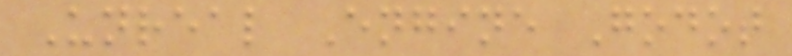Unreal Engine Godot
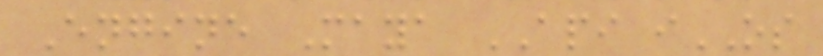Engine Maya API iOS
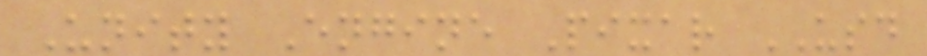Unity Engine Pixar USD
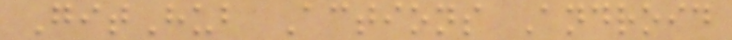GitHub Actions Android
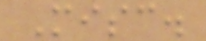Misc.
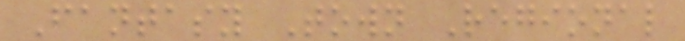Fantasy Town Regional
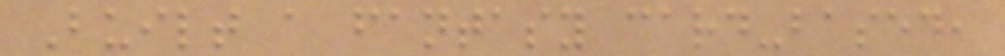Built a fantasy card-based,
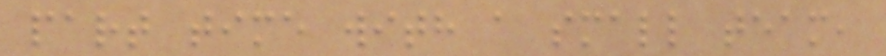part time with a small team,
